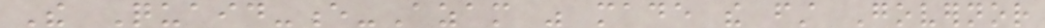The Quaid-e-Azam was made the first Governor
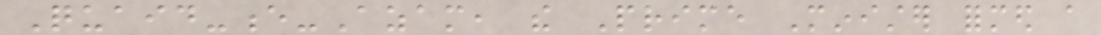Quaid-e-Azam, the Prime Minister formed a
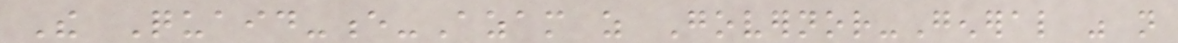The Quaid-e-Azam as Governor-General was not
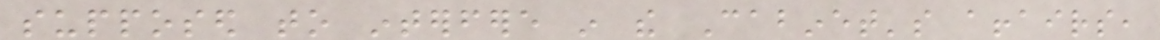supposed to interfere in the Cabinet's affairs,
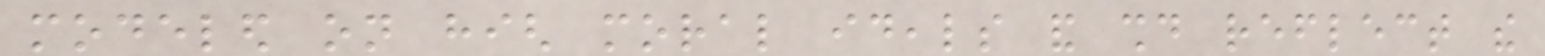modeled on high moral ideals and should reflect the
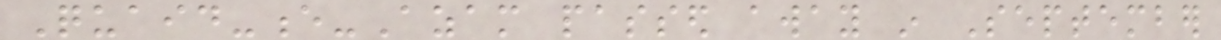Quaid-e-Azam passed away in September
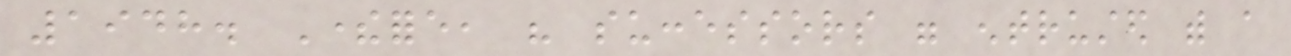1948. Therefore, his successors were entrusted with a
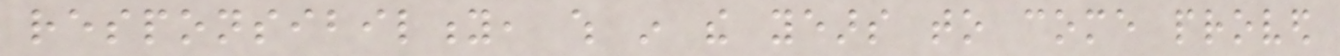responsibility, which in the years to come proved
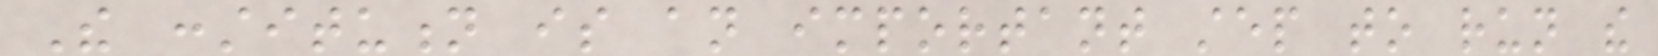The constitution is an important step to run the
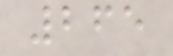265
